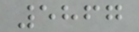5867
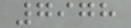7978
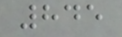845
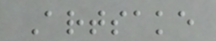Artsake
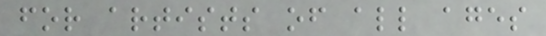for artists of all ages
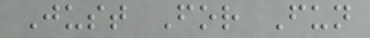Just For Fun
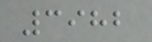3982
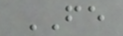FE
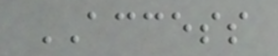ACCESS
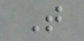T
